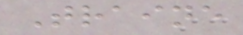Traine
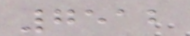7512
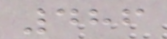486
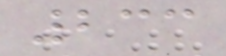233
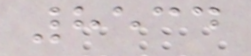8534
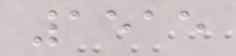1515
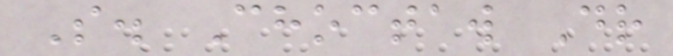S. Choctaw Dr
